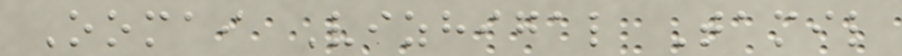Oomai Vizhigal Tamil
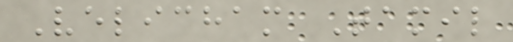Velicham Tamil
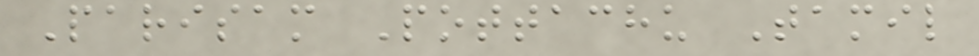Parisam Pottachu Tamil
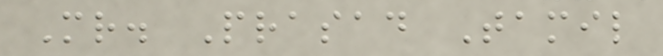Mr. Prasad Tamil
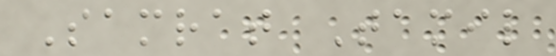Samrat Tamil
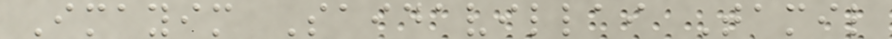Imayim Saidavillai Tamil
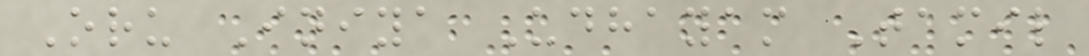Oru Iniya Udhayam Tamil
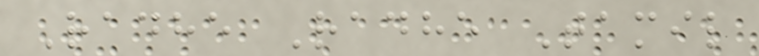Radhe Radhe Tamil
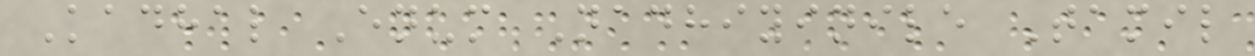Kadhal Enum Nadhiyinile Tamil
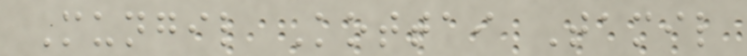Mungil Kottai Tamil
